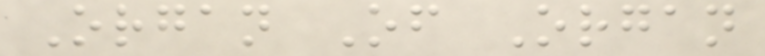Organ Of Organ
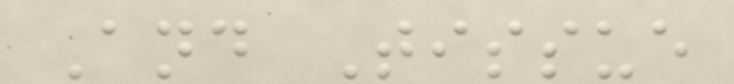And Tissue
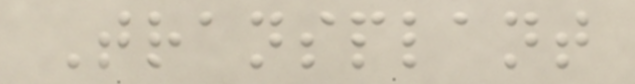Transplant
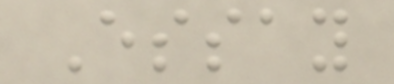Essay
